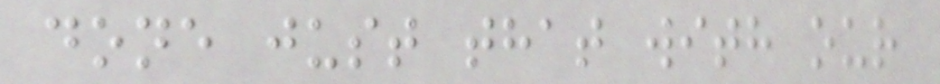done just that with our
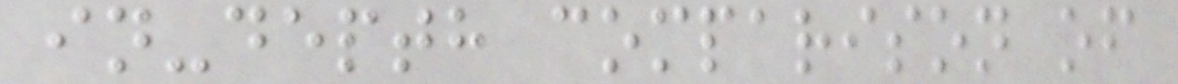in-depth comparison of
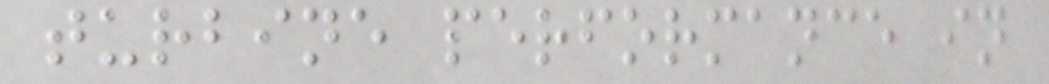turbine performance in
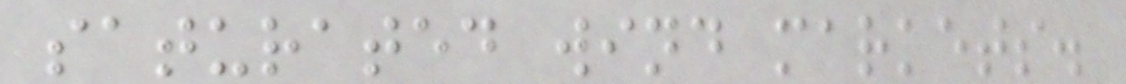saturated wind markets.
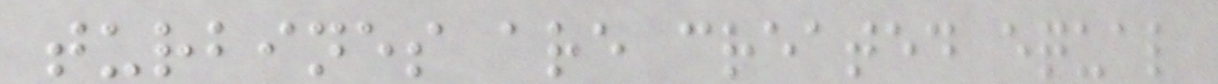turbines are created equal
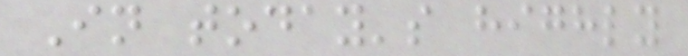In today's highly
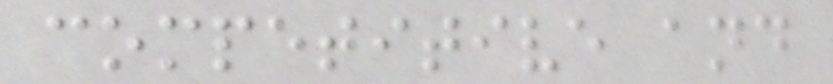competitive and
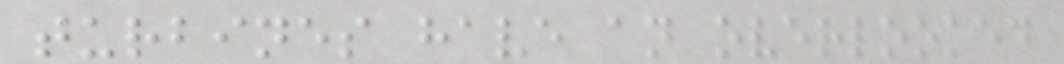turbines have an overlooked
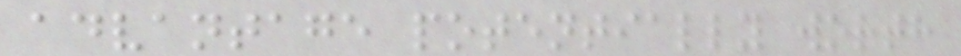advantage potentially worth
